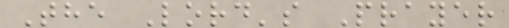The Lord's Prayer
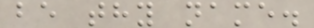be thy name.
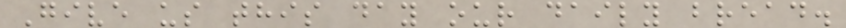Give us this day our daily bread.
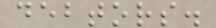debtors.
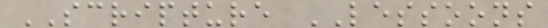SCRIPTURE LESSOONS
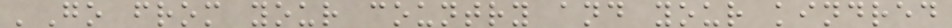'Go from your country and your kindred
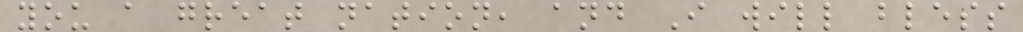you a great nation, and I will bless
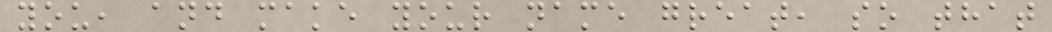you, and make your name great, so that
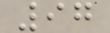97
